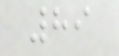89
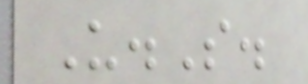U.S.
